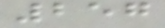257
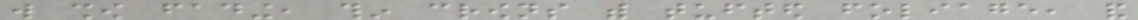will show fading, thin crowns with tufted foliage, and
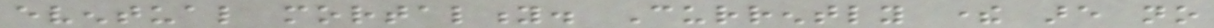eventual mortality. Currently there are no
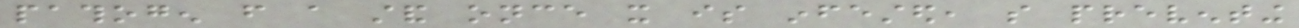pathogen from a stand once it is infested, so preventing
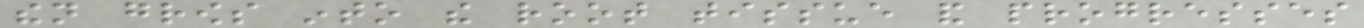then grows into the root tissue and progresses
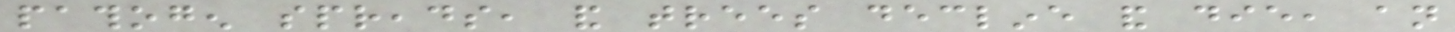pathogen spreads, and trees decline and die, an
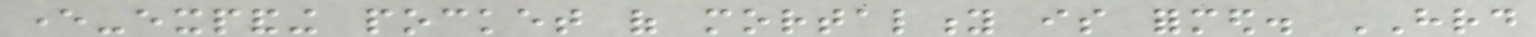ever-expanding pocket of mortality is formed. HRD
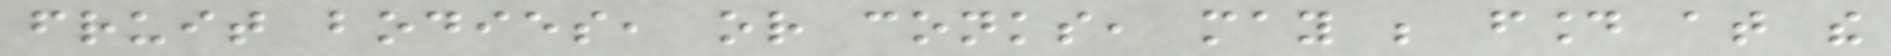fruit bodies, or conks, may be found at the
